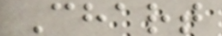Chart
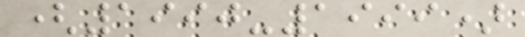(1990-1999)
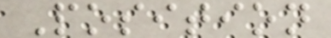Position
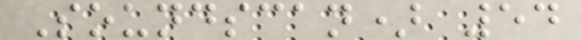Soundscan) 54
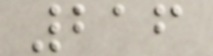216
